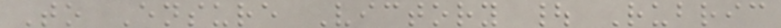To Ensure Victory | Rubric
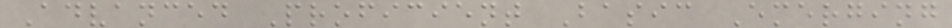Advanced Proficient Basic Emerging
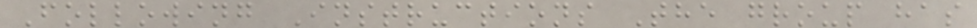Following Instructions The group has
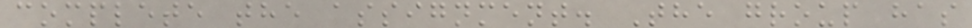complete the assignment. The group has
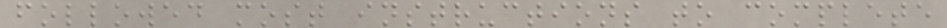followed most instructions to complete
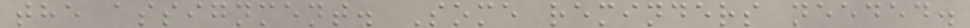the assignment. Some reminders needed.
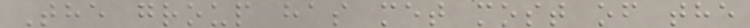The group has met most of the
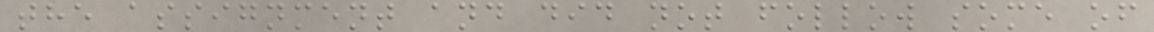the assignment and did not follow some of
